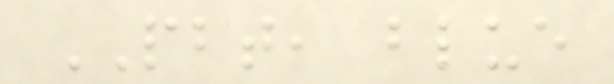PBT, blue
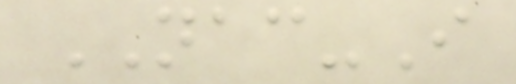NAC-I
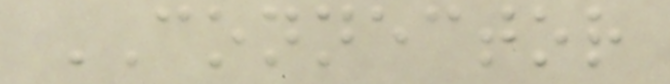CONNECTOR
